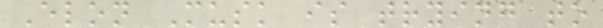Elon Musk is trying to
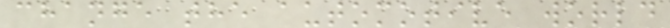change the automotive world
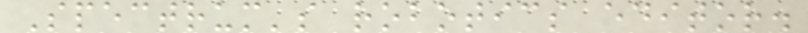Spectrum's robotics editor.
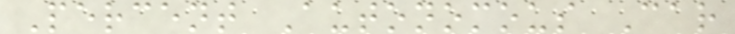Percent Autonomous Car
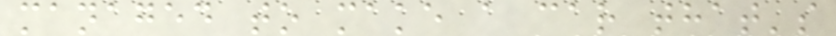managed to make a car that's
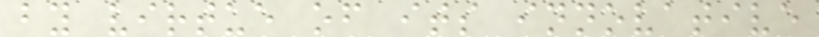by virtue of its innovative
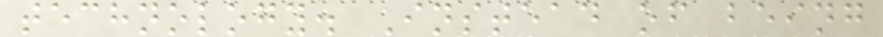technology. Instead of being
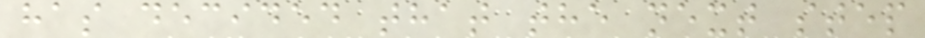has decided that the next step
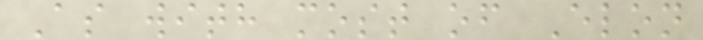As with most of Elon
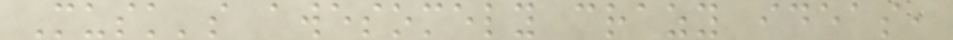Musk's awesomely crazy ideas,
